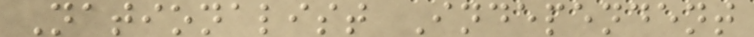Nationalist Independent
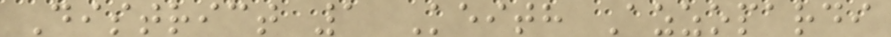District 1 Keith Azzopardi
